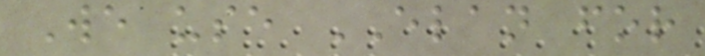We use ELAN for
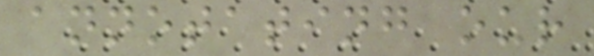annotating our
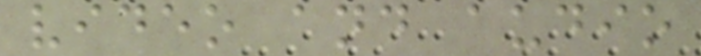video and audio
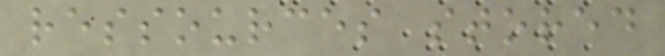ressources stored
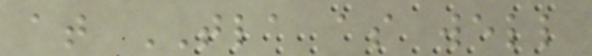at TLA as well
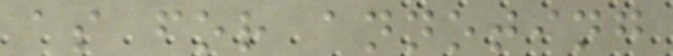as for annoting
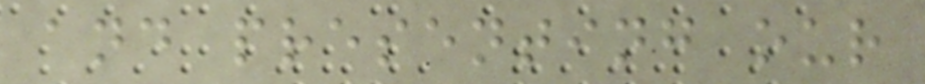and presenting our
